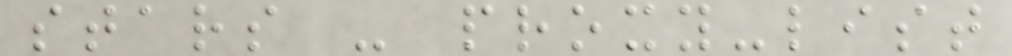stars - proxy-list
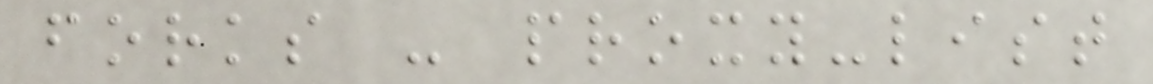forks - proxy-list
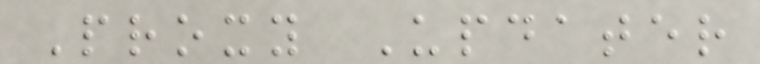Proxy Updater
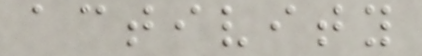activity
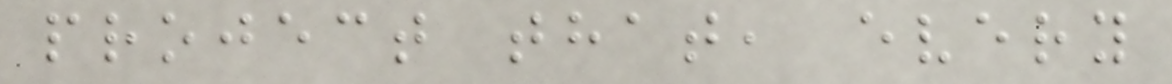project that, every
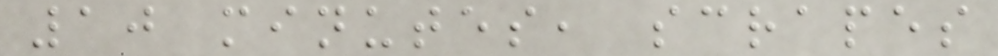10 minutes, scrapes
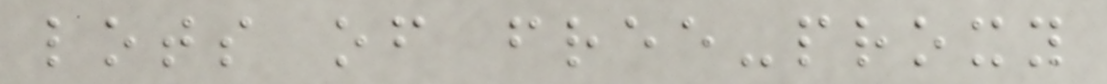lots of free-proxy
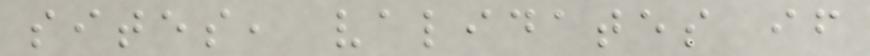sites, validates if
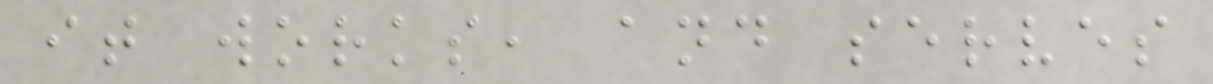it works, and serves
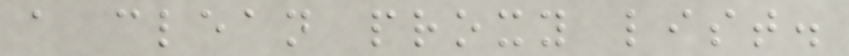a clean proxy list.
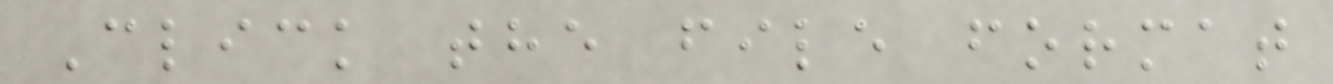Click the file format
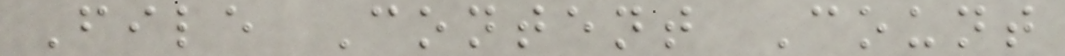File Content Count
